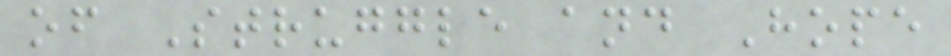of Struggle and Hope
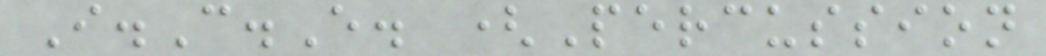I.C.E. (Percussion
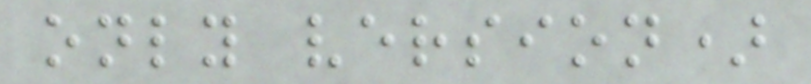only version)
